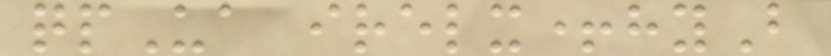qpUa irelx+hyB
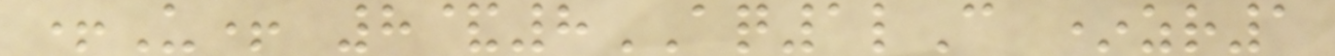+U+ 8&8AQ1lC *zr1
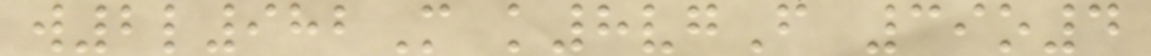w2l982M k8vgF 39o4
